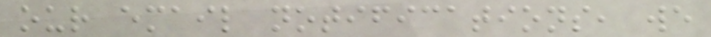our email notifications, we
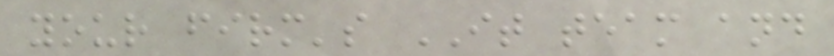your firm's IT team and
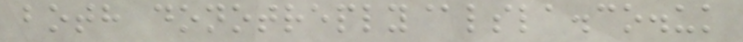both donotreply@lsla.co.uk
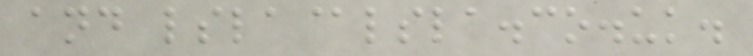and lsla@lsla.co.uk.
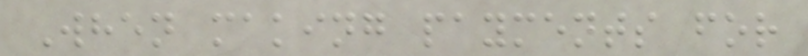When making payments for
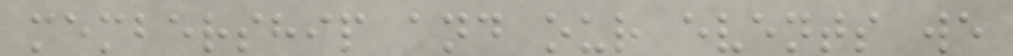membership and our events we
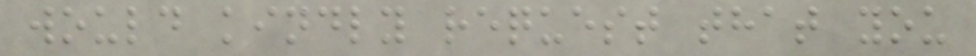would kindly request that you
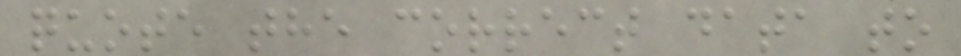quote the correct data to
